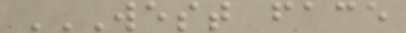WEST FACE
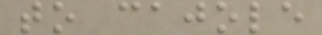to cajole
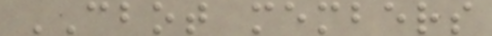CBOT members
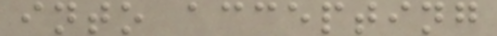into accepting
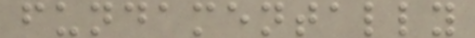fundamentally
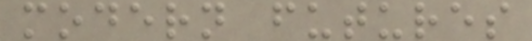modern futures
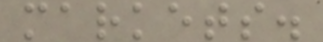markets.
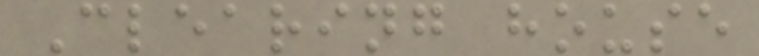Clearing house
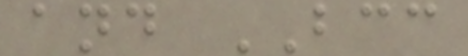and BCC
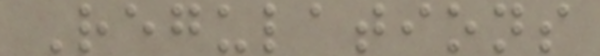Regulations
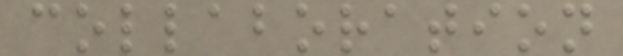collaboration
